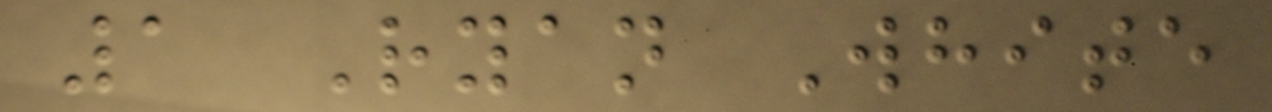1 Ryan White
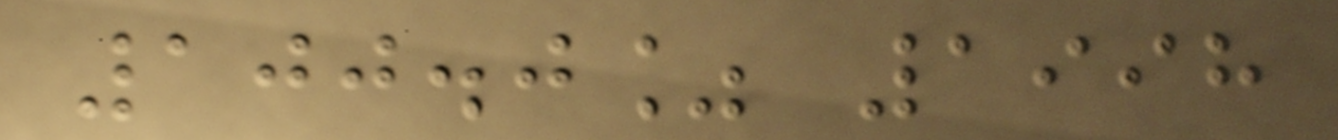100.0% 1998
